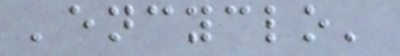'encyclo'
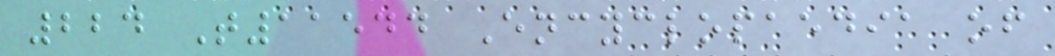224 T11544 Encyclopaedia of
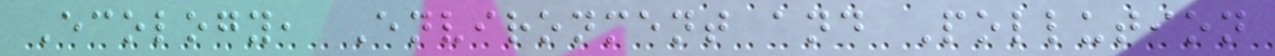Ecology, Environment and Pollution
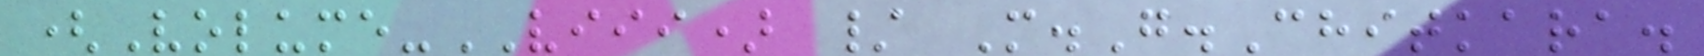(Volume-VIII) / M.G.Chitkara.
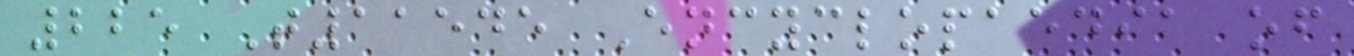225 T11545 Encyclopaedia of
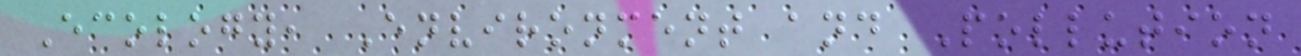Ecology, Environment and Pollution
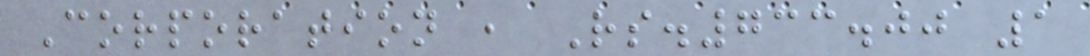Corporation , Rs.733.00 1
